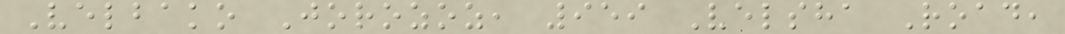Velbako Jorozoz, 959 Velsha Road,
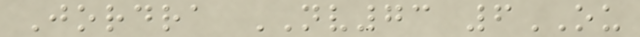Jordra NV73 6OU
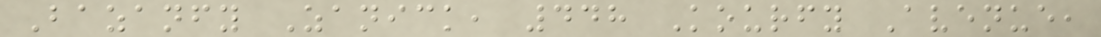Bazanfy Zanick, 448 Kourfy Avenue,
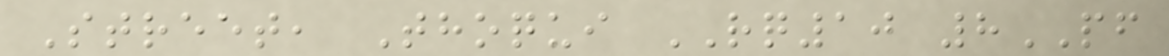Street, Thoqui RQ10 8PF
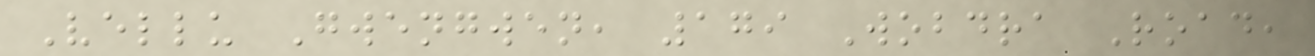Vellu Gwengwen, 179 Wobdra Road,
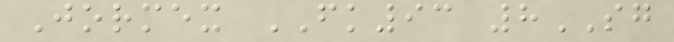Jormex FK93 8SG
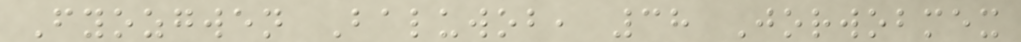Fyozgwen Baluwob, 38 Jorwobmex
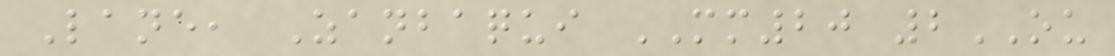Lane, Zanbaqui MM20 2OU
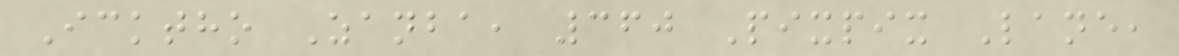Icktho Zanba, 360 Pixpix Lane,
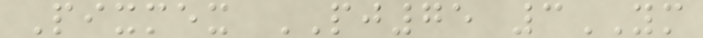Pixmex PJ75 3YM
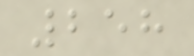258
